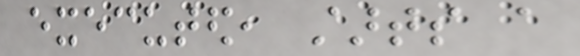executed, starts a
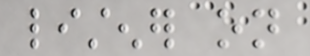listener on
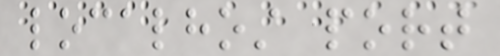localhost port
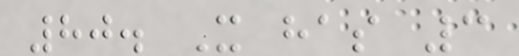80. It has 3
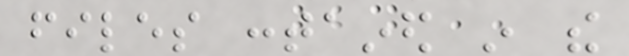files contained in the
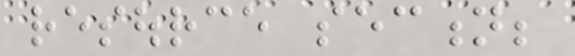resource section;
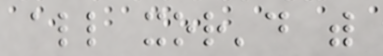all xor'd with
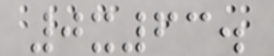0x63.
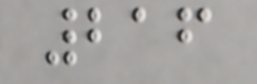216
